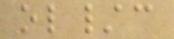ol/c
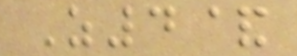Z4&
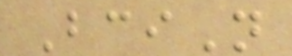BciN
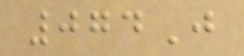074J
